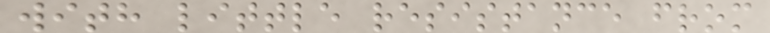with little resistance from
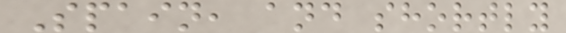Spain, and shortly
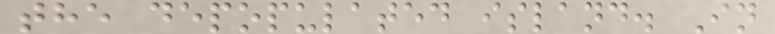the depopulated island. In
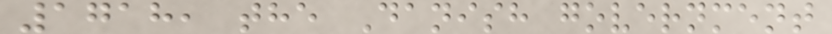1718, the Danish government
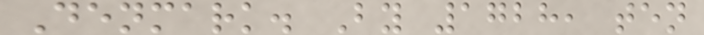Denmark. By 1728, ten
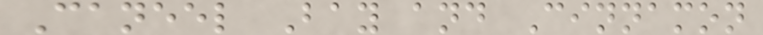Caneel Bay and Cinnamon
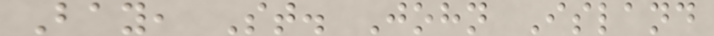Bay, St. John Island
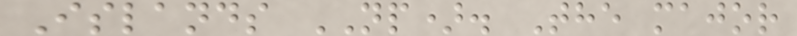Islands NP). The major
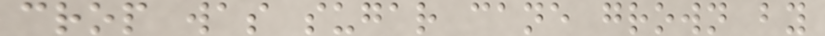crop was sugar cane grown by
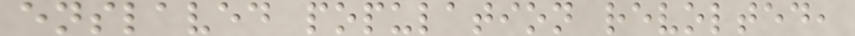enslaved population revolted,
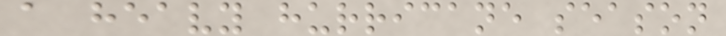a heavy hurricane season
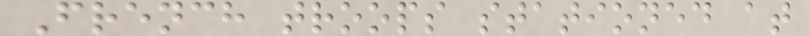French troops stationed at
